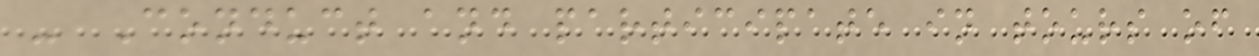- Conduct and participate in tours of
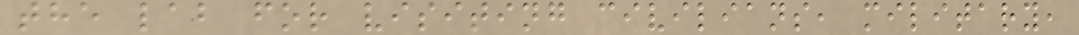the lab for visiting civilians, military,
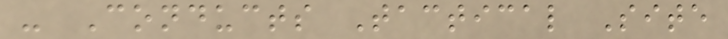- Conducts Tactical Site
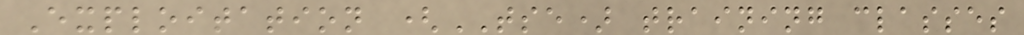Exploitation (TSE) training classes
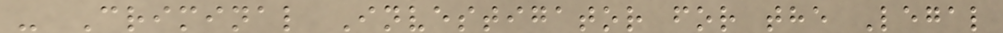- Criminal Investigator for the Legal
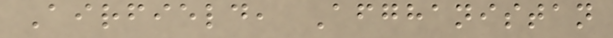Airfield, Afghanistan
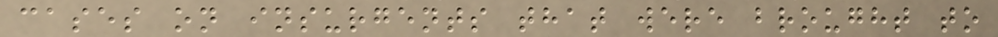cases on insurgents that were brought to
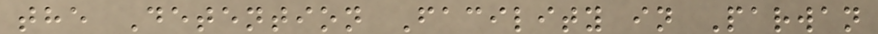the Detention Facility in Parwan
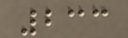233
